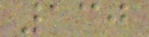130
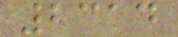2314
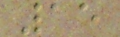15
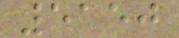5150
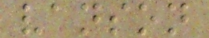vanson
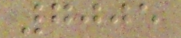7005
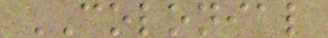COLONIAL
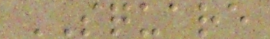SQUARE
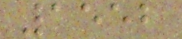1552
